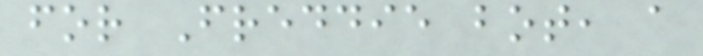for Freddie bot, a
